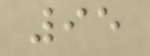95
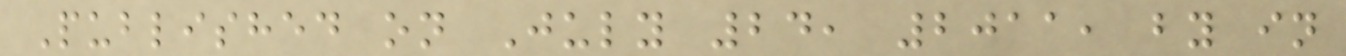Published on July 24, 2011, by in
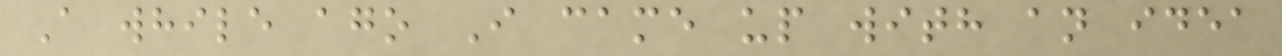A while ago I came up with an idea
